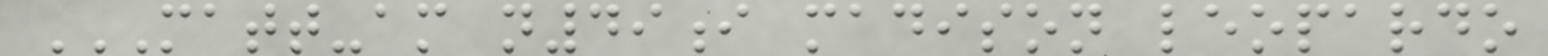MATT-AM N49I MADISON LEOPARDO
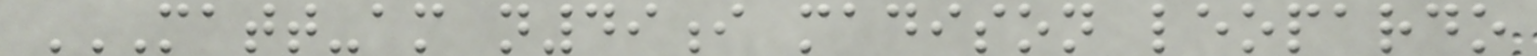MATT-AM N49I MADISON LEOPARDO
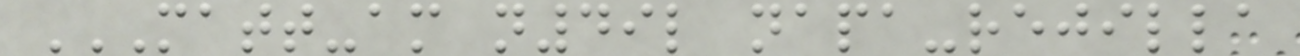MATT-AM N49L NAPA-REJILLA
